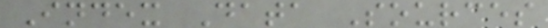Index Data Sources
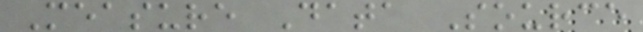Measure Data Source
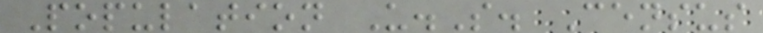Population U.S. Census
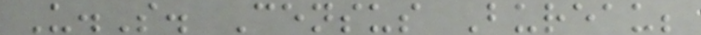U.S. Census Bureau;
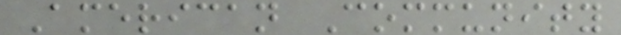American Community
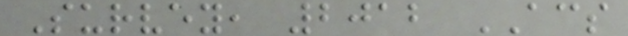Survey, 2012 ACS
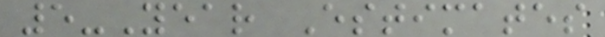5-Year Estimates
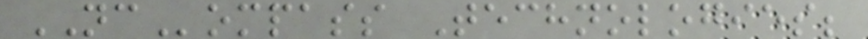NCompass Technologies;
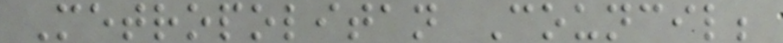Metropolitan Council;
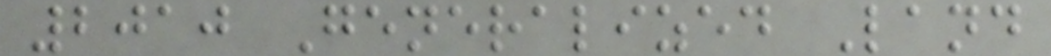2010 Generalized Land
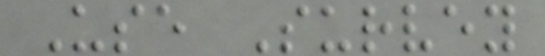Use Survey
